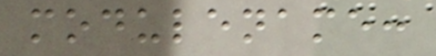modulename:
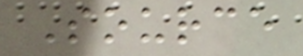Source
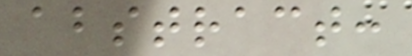abstract:
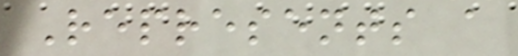Represents a
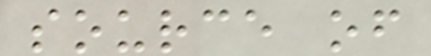source of
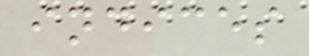indices
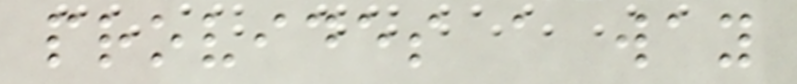provides a way
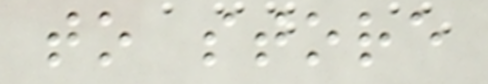to store
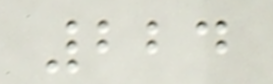224
